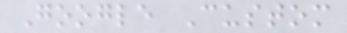Google Custom
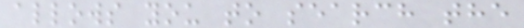allows you to search the
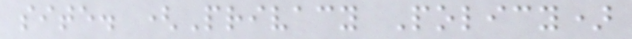site. (Privacy Policy)
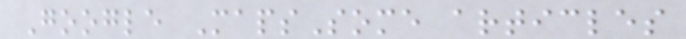Google MapsSome articles
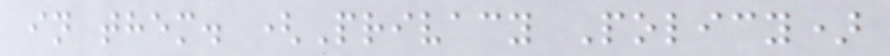in them. (Privacy Policy)
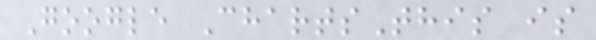Google ChartsThis is
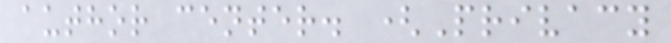author center. (Privacy
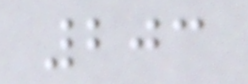203
